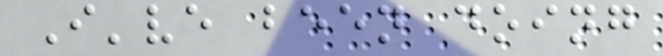I've been doing
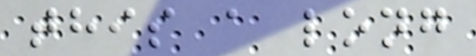this a long
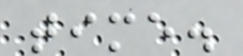time.
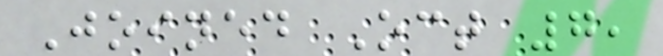Joined Oct 7,
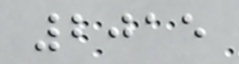2015
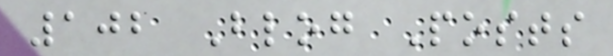102 Blog Posts
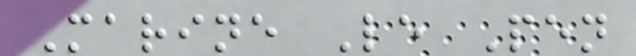Marine Le Pen
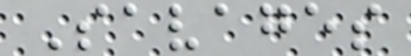Savages
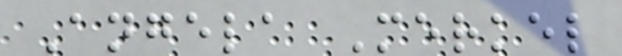Angela Merkel
